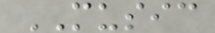MUSIC
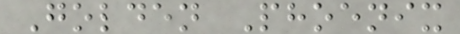Golden Phoenix
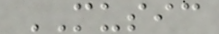MUSIC
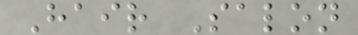Hair Salon
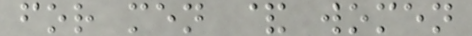for men & women
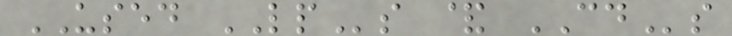USED LPs & CDs
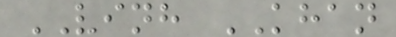VINH KHAN
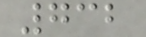732
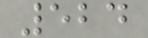524
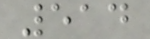514
